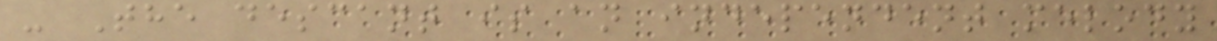- The descant is an independent melody
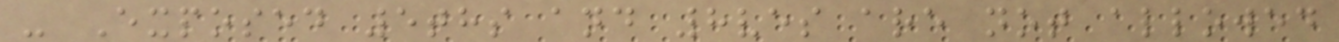- Exposed 5ths and 8ves are not allowed
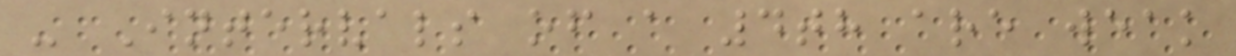- Intervals of a 4th are weak
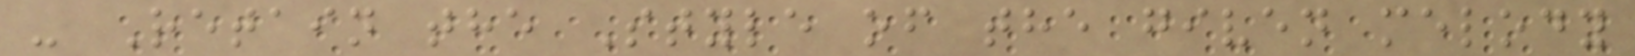- Retain the Style of the given melody
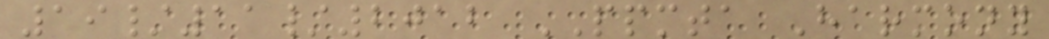19/11/2012 PPMTA Harmony
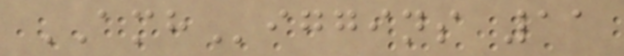AMHiggins 11
